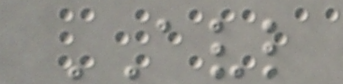AVL
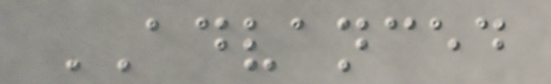ADVANCED
